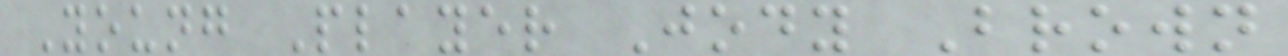Young Player Jody Brown
